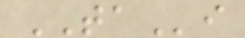TAi
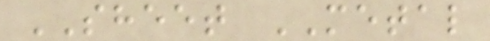SHEET METAL
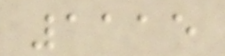1115
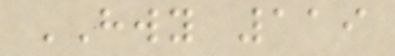HWY 119
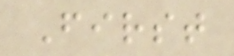First
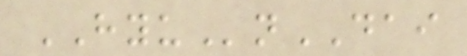HYUnDAI
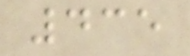435
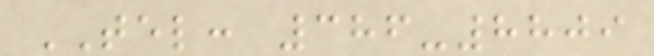TEL: 386-8809
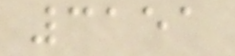3151
